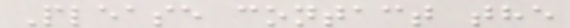Please contact the
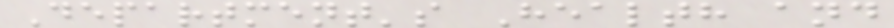Department's Health and
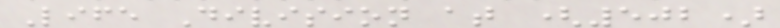Life Division at (502)
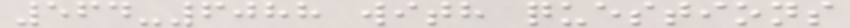564-6088 with questions
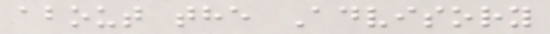about the Advisory
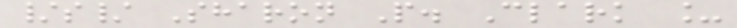/s/ Sharon P. Clark _
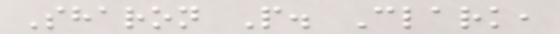Sharon P. Clark,
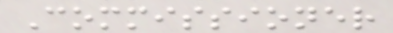Commissioner
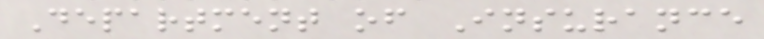Department of Insurance
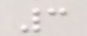3
